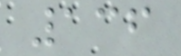136
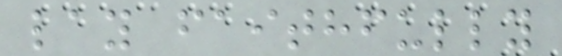lay faithfully
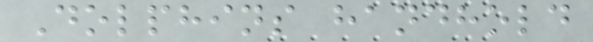Dolphins handhold
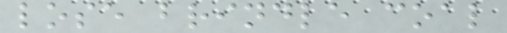lose brindle coal
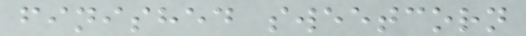finished sweetcorn
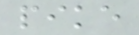pike
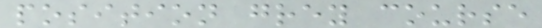position grey course
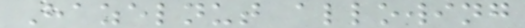Hazelnut allowing
